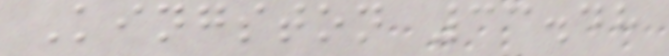Kingston 33.48
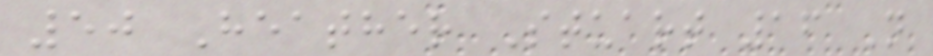50 Heather Stuart 16 N
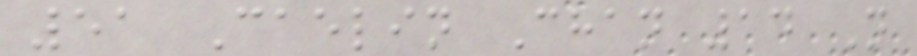51 Caelin Chan 14 N
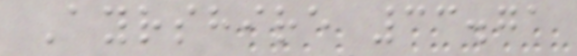Ayrshire 33.71
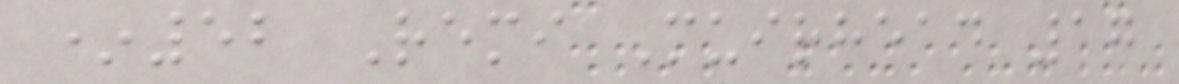*52 Remi Muirhead 17
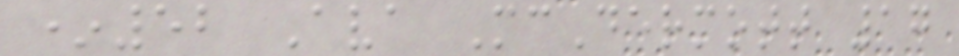*52 Ava McDermott 17
